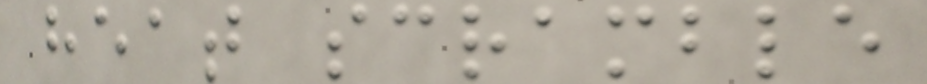heat scramble
